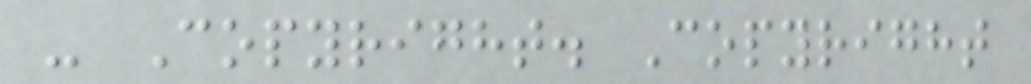- Copyright. Copyright
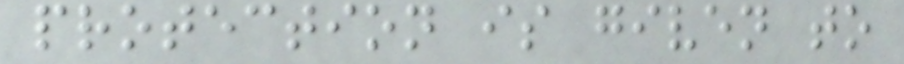protection is given to
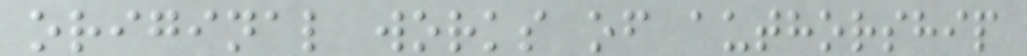original works of authorship
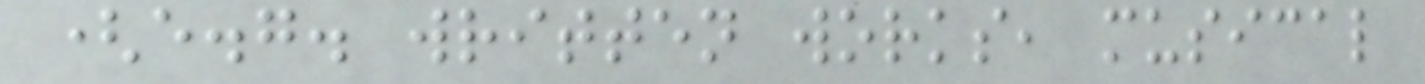(e.g. written works, musical
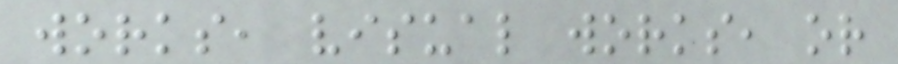works, visual works, or
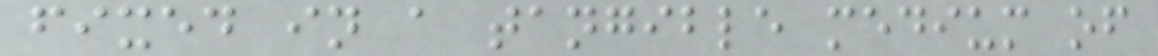fixed in a tangible medium of
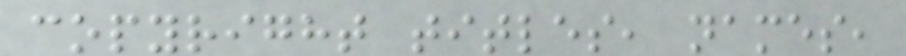copyright titles, names,
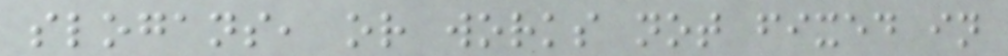slogans, or works not fixed in
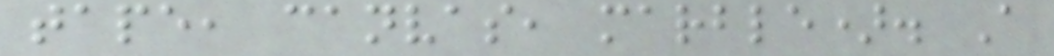tape, canvas, marble). A
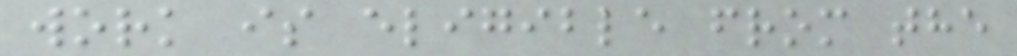work is eligible from the
